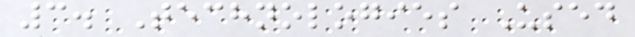3. Technologies Used
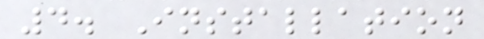4. Installation
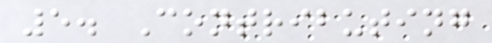5. Contributing
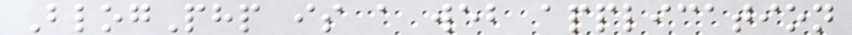BlogPhp is a web application
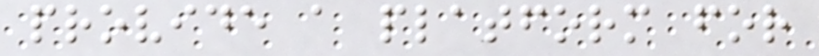provide a platform for
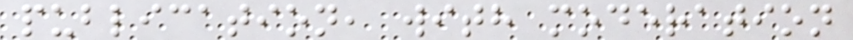publication, with moderation
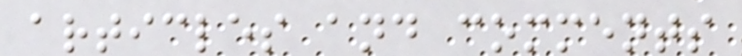articles and comments
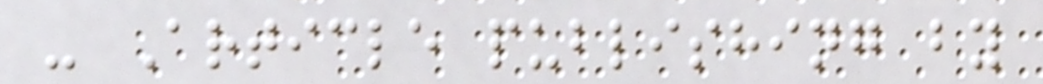- Article publishing by
